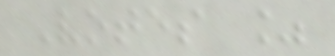Votes %
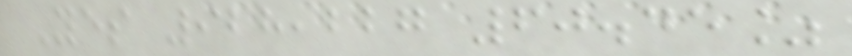Yes 928,227 60.45%
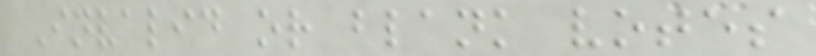Invalid or blank votes
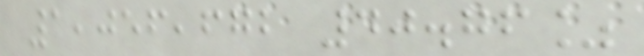1,056,672 40.76%
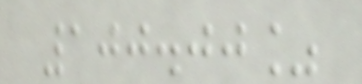100.00%
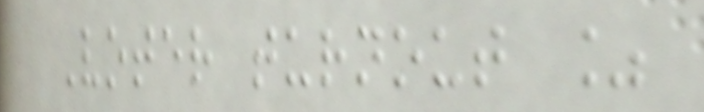Voter turnout %
